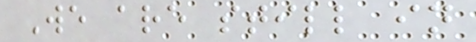We are still in
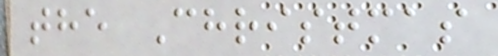the Christmas
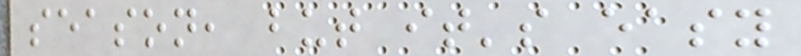season, but it's easy
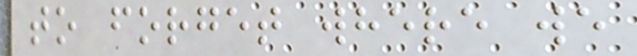to forget where we
